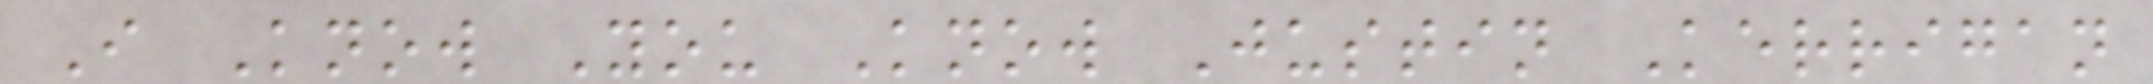I Know You Know Justin Kerrigan
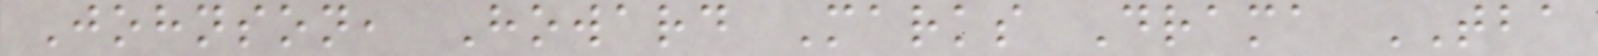Johnson, Howard Marks Drama TBA
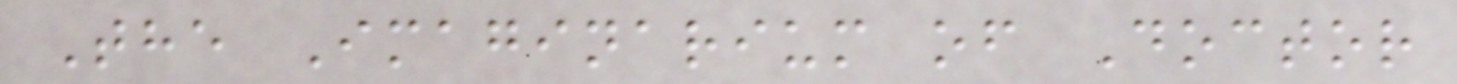The Imaginarium of Doctor
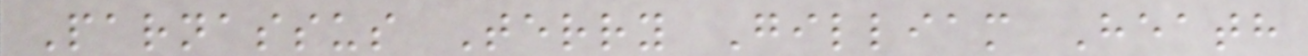Parnassus Terry Gilliam Heath
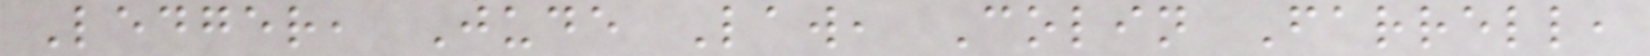Ledger, Jude Law, Colin Farrell,
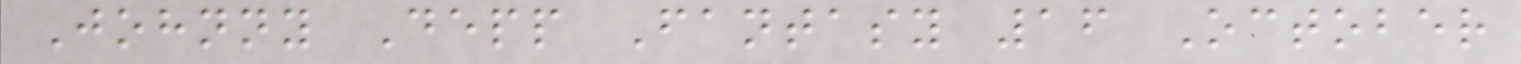Johnny Depp Fantasy 16 October
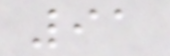91
